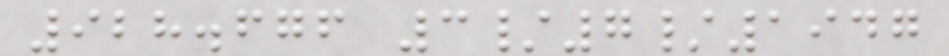928.676 3/7/1947
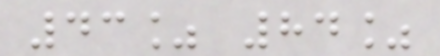43% 84%
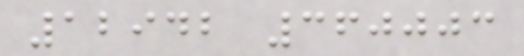12942 360003
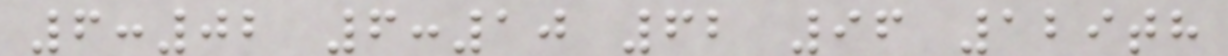6:02 6:10 62 96 129th
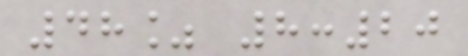48% 8:20
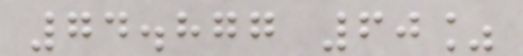74.877 60%
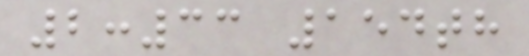2:33 154th
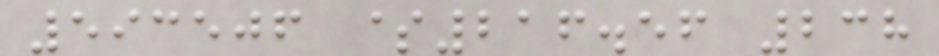593506 $216.56 238
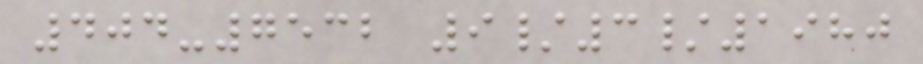404-7532 9/3/1980
